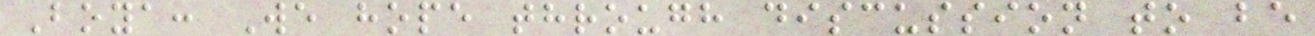Boya: We hope through discussion to be
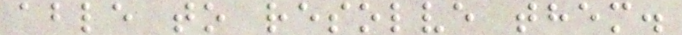able to resolve them.
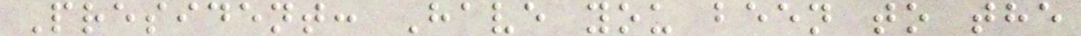President: Have you been to the
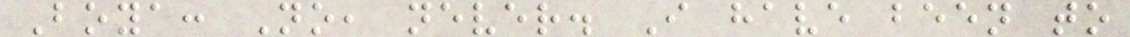Boya: No, never. I have been to
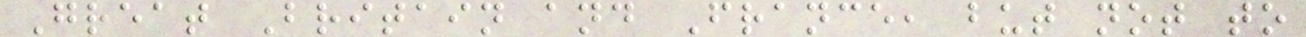Great Britain and France, but not to
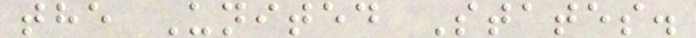the United States.
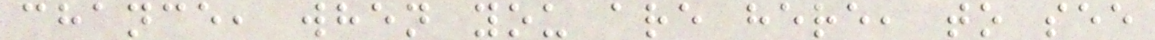chance, when you are here, to see
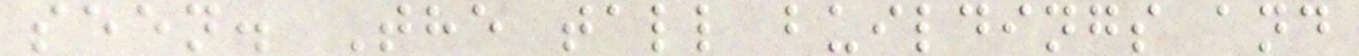seen. The tall buildings and
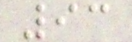93
